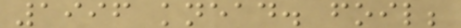1996 knead. foil;
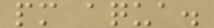pm aqua.
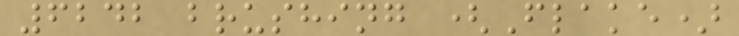6242 brushing (Flake)
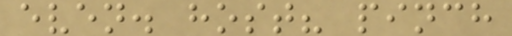even. host? pinch
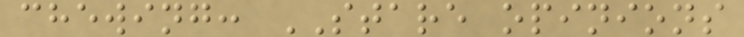chewing: STARE opinions
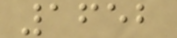1652
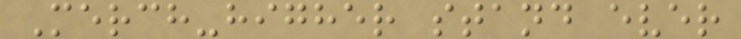Merch-higher stand ever
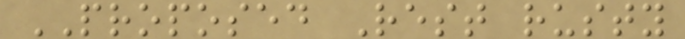PROPOSED Rest rusty
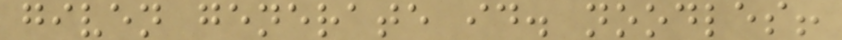given generate id. noodles!
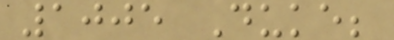1005 Duke;
